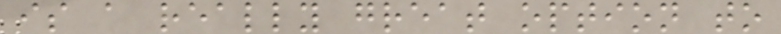is a really great option to
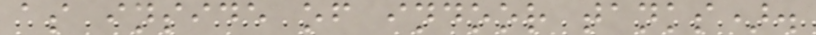as inside of indoor tanks).
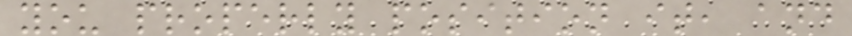you properly position it, and
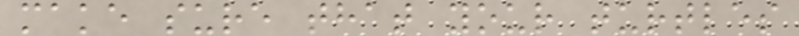make sure that your turtles
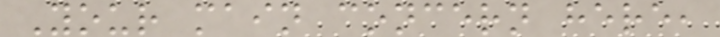Your main concern here,
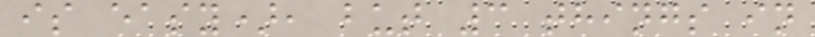is easy), but 3 things in
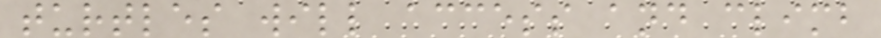turtles will access and climb
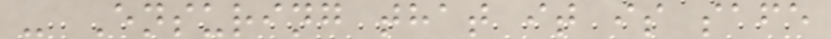- Ensuring that it is safe
